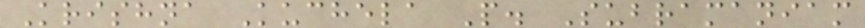Krishna Kuchela P. Subramaniam
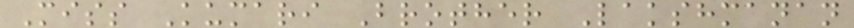Miss Kumari Brother Lakshmanan
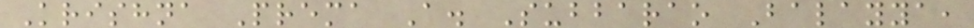Krishna Prema A. Subbarao Balayya,
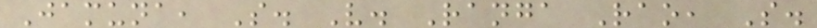Jamuna, S. V. Ranga Rao, S.
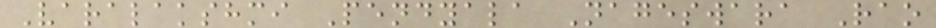Varalakshmi Pendyala Nageswara Rao
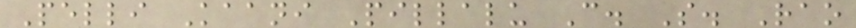Pelli Kaani Pillalu C. S. Rao
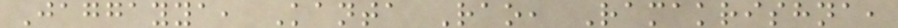Jaggayya, Kanta Rao, Ramakrishna,
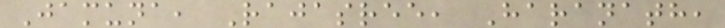Jamuna, Rajasree, Haranath,
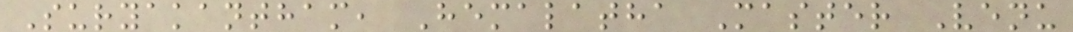Suryakantham, Hemalatha Master Venu
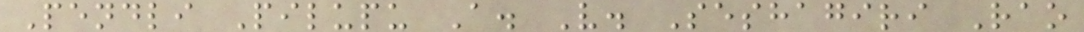Pendli Pilupu A. V. Seshagiri Rao
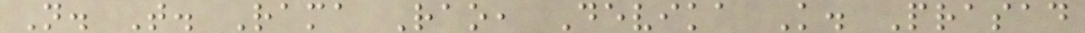N. T. Rama Rao, Devika K. Prasad
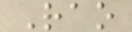Rao
